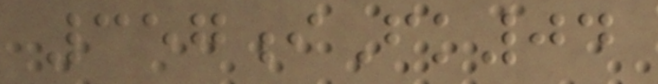357iFk04
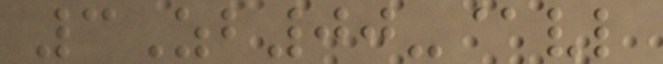3Zb00-@vl
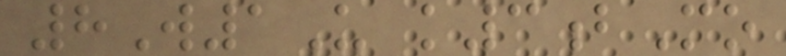8W1U k3bMo
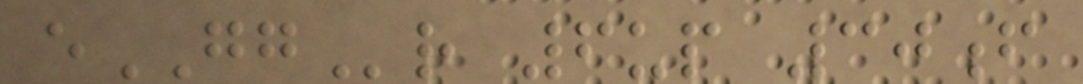eGGr 6up 30f
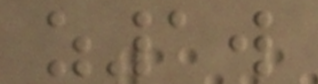z1w
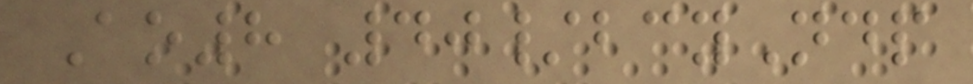Ao8 40/bcyNdp
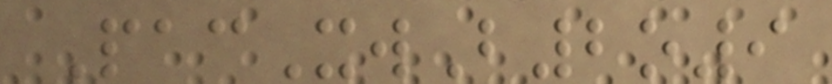PacXwB2o9
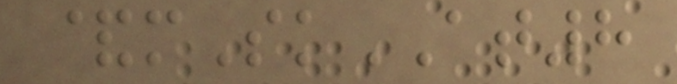&mSkAT8
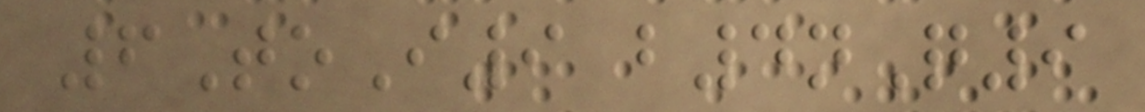6ToI9 b4nQ9
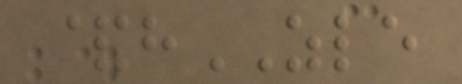&hZLE
